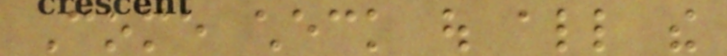Come check out all the
